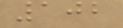102
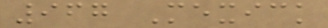967 Mexick
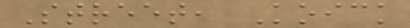Street, Koick
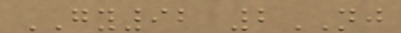GY92 2NJ
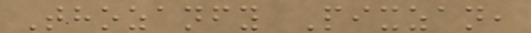Thozanfy Pixzan,
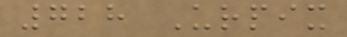728 Urpix
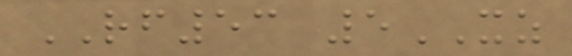RF53 5XZ
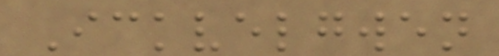Ickvelgwen
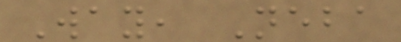Way, Neba
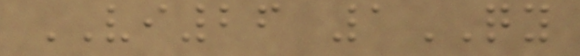VI26 1QY
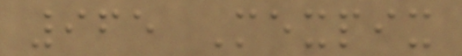965 Mexpix
